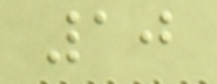10
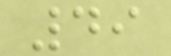49
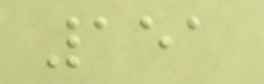151
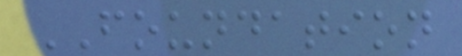FOUNDATION
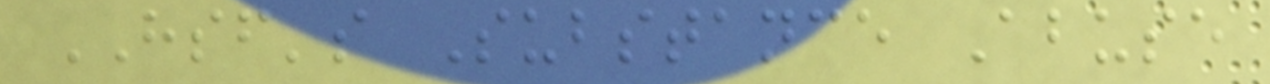HSF's Substance Abuse
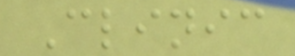Clinic
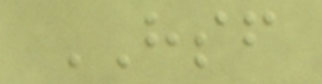HSF
